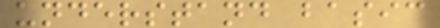understand basic
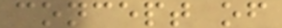concept of
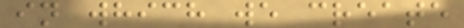in which we create
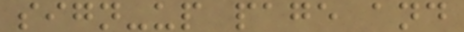sign-up page and
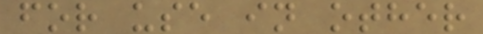for use in other
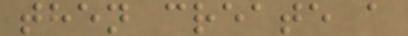then create a
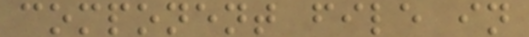component file in
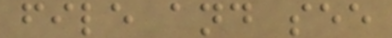file and see
